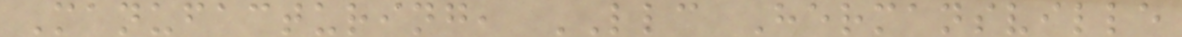Manufacturing, LLC Hermansville
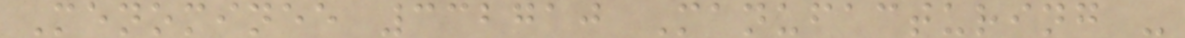Menominee 332710 Manufacturing -
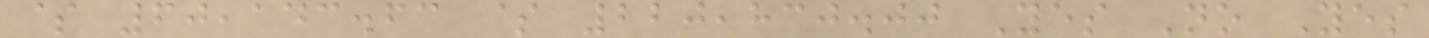$ 60,143.63 $ 220,830.00 Yes No Yes
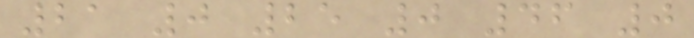21 0 25 0 46 0
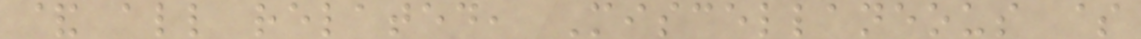& all related, Miscellaneous $
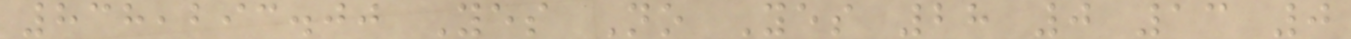838,293.00 Yes No Yes 28 0 13 0
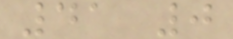41 0
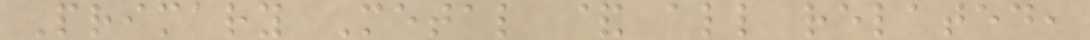Primary Metal & all related,
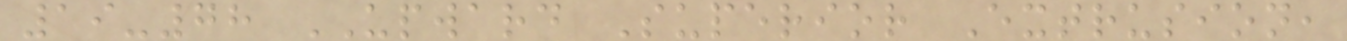19-78 UPWARD Superior Extrusion,
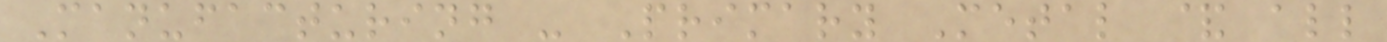Manufacturing - Primary Metal & all
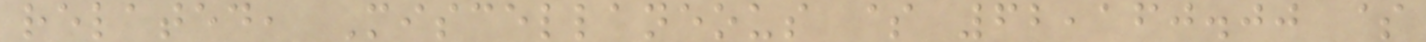related, Miscellaneous $ 62,160.00 $
